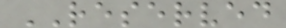RESERVED
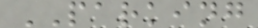PARKING
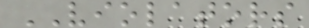VIOLATORS
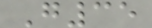G35
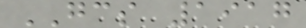GCS 1917
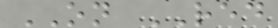ON RED
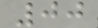00
